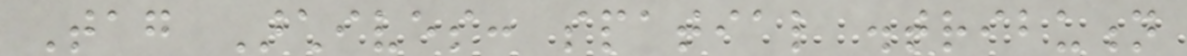Tag Archives: spatial distribution
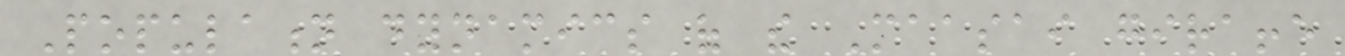Population dynamics of the Maasai giraffe
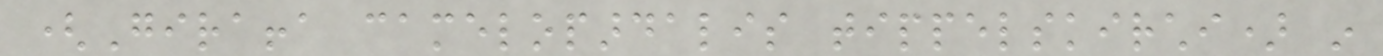(Giraffa camelopardalis tippelskirchi) in
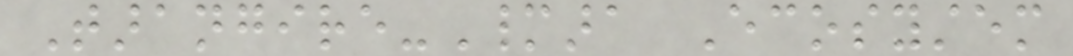Tarangire-Manyara Ecosystem
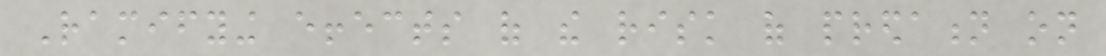Ramifying effects of the risk of predation on
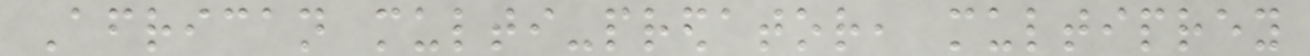African multi-predator, multiprey
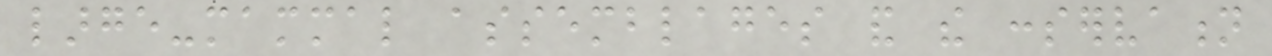large-mammal assemblages and the conservation
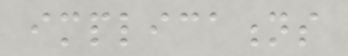implications
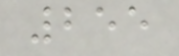255
